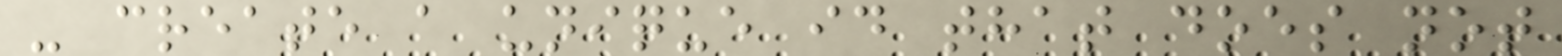- create a unique id that does not
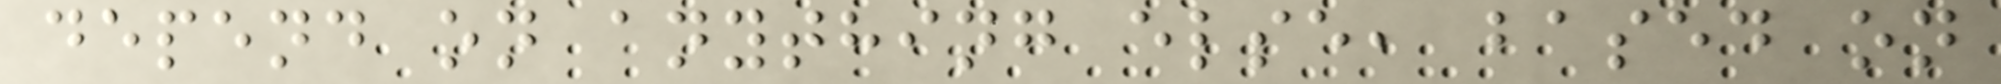depend on anything else, based on
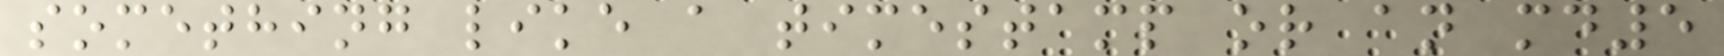something like a timestamp or an md5
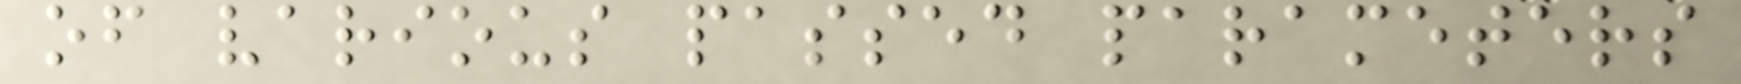of various passed parameters
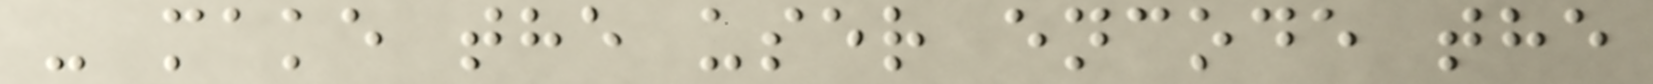- make the user encode the
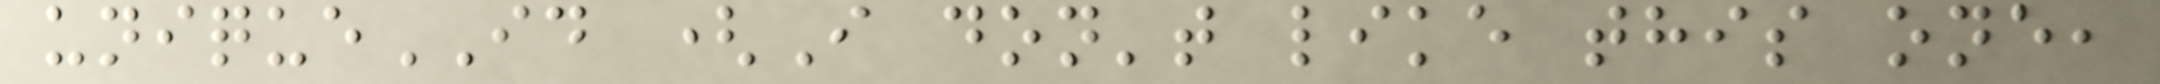uniqueID (I don't like this one,
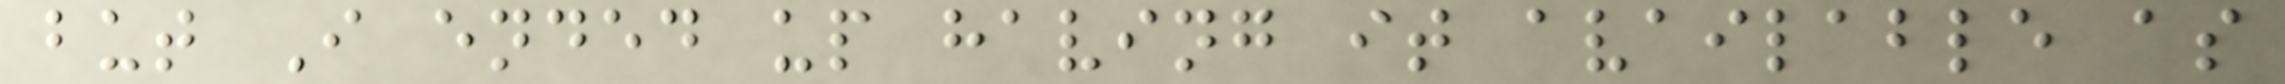but I ended up having it available as
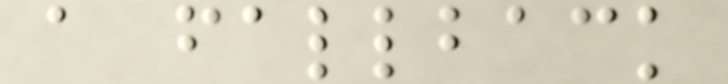a fallback
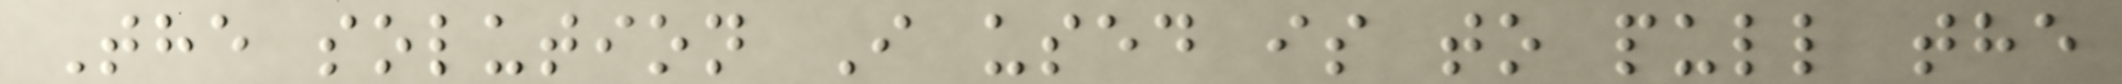The solution I used is to pull the
